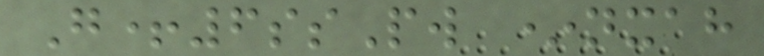G+6ssPw *nxah
